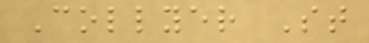Collyer St
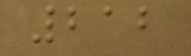212
